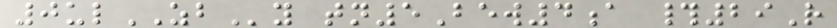0ulZBy tn5Bew4a #29R
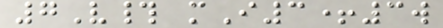7V# mI3+3w
